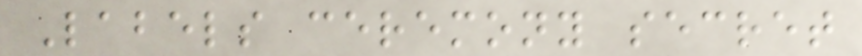Labels ceremony secret
